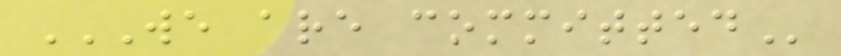WE ARE COMMITTED
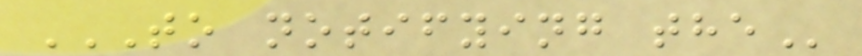TO NOTIFYING THE
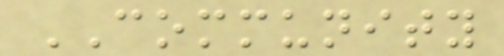COMMUNITY
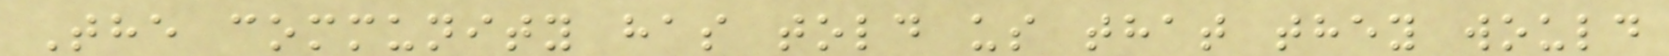The community has told us that they would
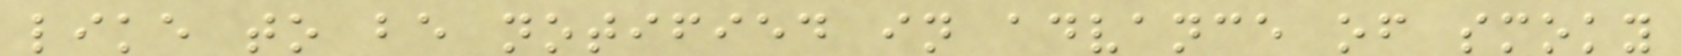like to be notified in advance of smoky
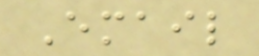Email
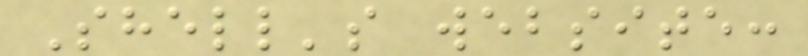Shell's website:
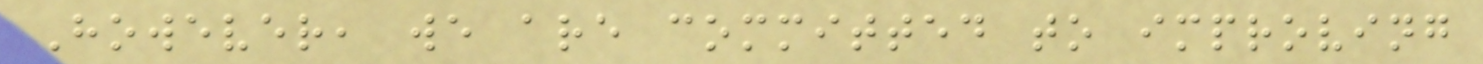However, we are committed to improving
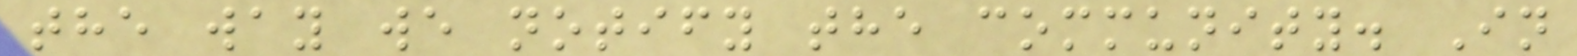the way we notify the community. In
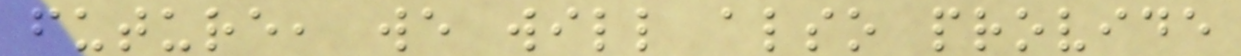future, we will also provide
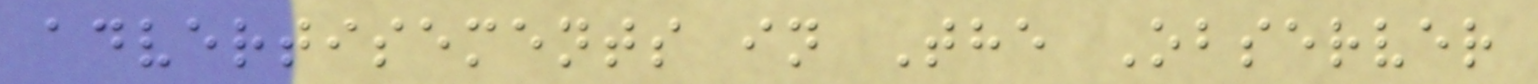advertisements in The Observer
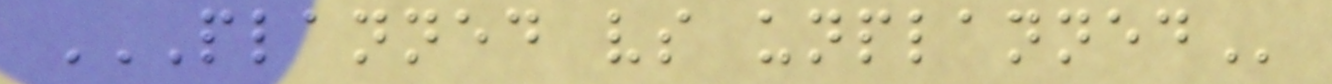PLANNED VS UNPLANNED
